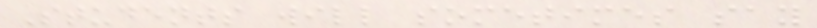Students will sometimes say
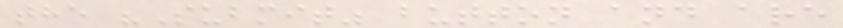the "Submit" button and are
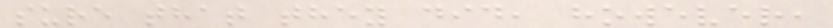sure that they did, however,
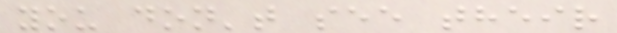you don't see their
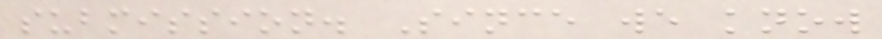submission. Since we know
